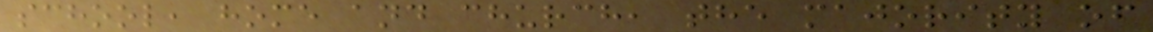school, home and church, the majority of
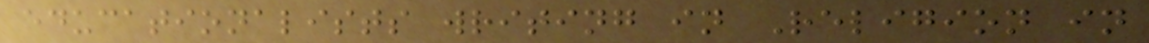educationalists writing in Religion in
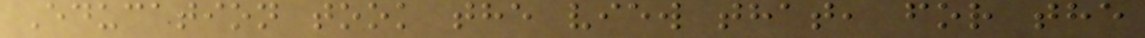Education took the view that, for the
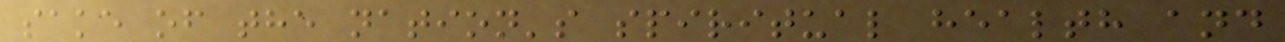sake of the nation's spiritual health and
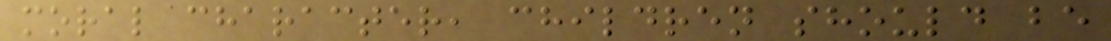moral character, children should be
